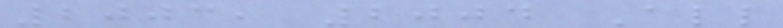2003, 2004 All
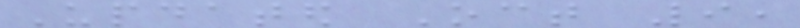Updated Oct 9,
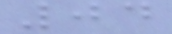04
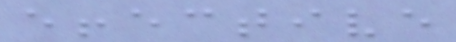effective
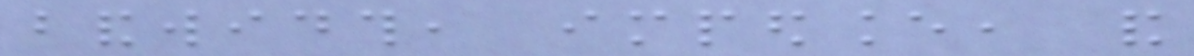bandwidth, impedance, and
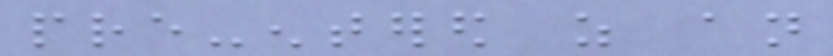pre-entered as an
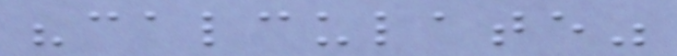"calculate"
